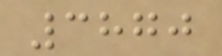3870
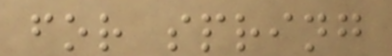for spring
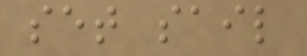set sail
